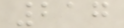217
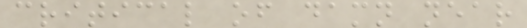critical of damn near
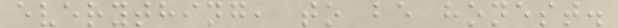everything, to be honest.
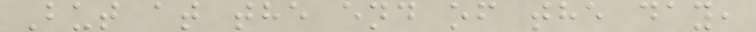But at the end of the day,
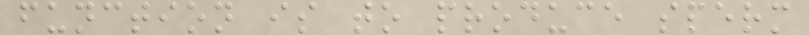function is to produce sperm
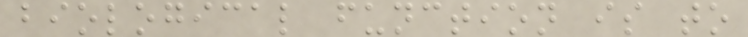biological function is to
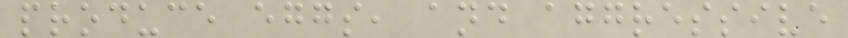produce eggs, and aggressive
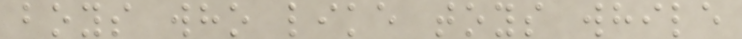boys who like toys while
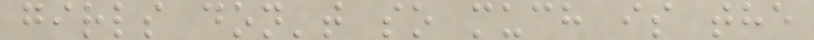girls don't so much is the
